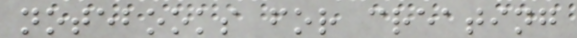notebooks for creating
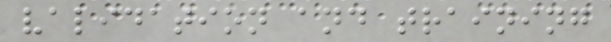validation and training
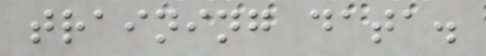training data.
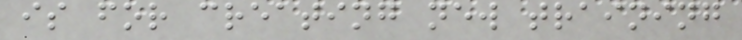is for creating new training
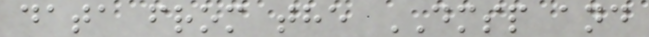data from the DMSP and
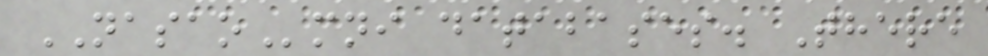NASAOmni databases. There
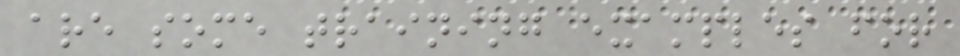are some training examples for
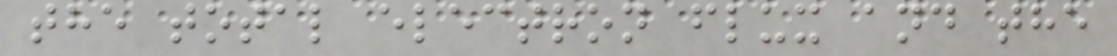the total electron flux and the
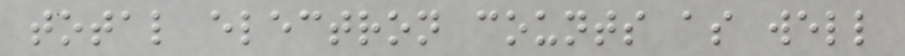total electron counts as well
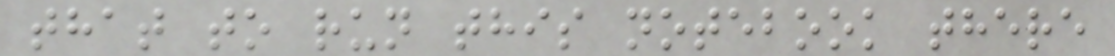that to run this notebook there
